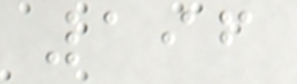196
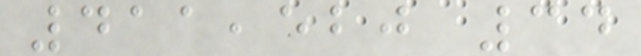411,520 34
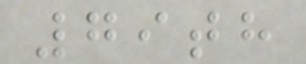79th
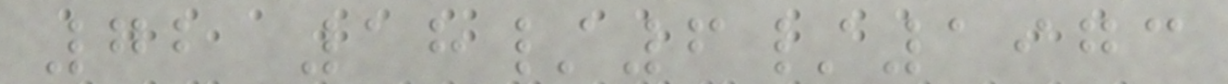72 18/6/1973
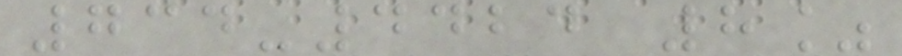734-4424 8%
